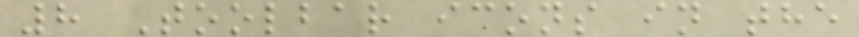8 Toolbar icons in the
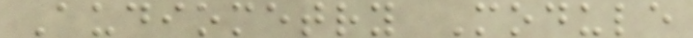Audiometry Module
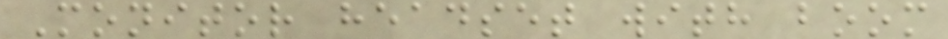Monitor headset with boom
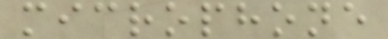microphone
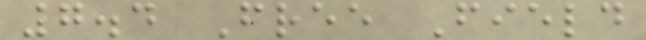7.4 Free Field
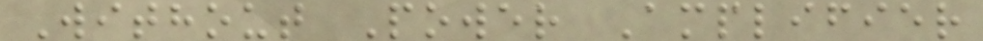Without Power Amplifier
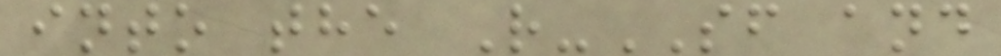into the R-SF and
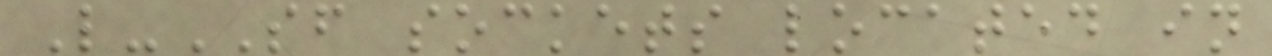L-SF sockets located in
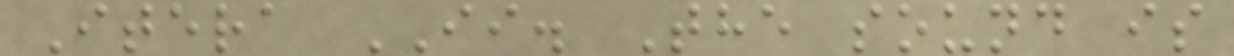Itera II. The sound is
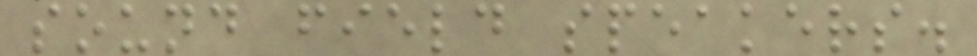sound field speakers.
